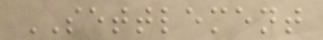SETTLEMENT
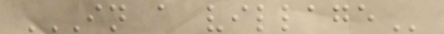IN A VILLAGE
